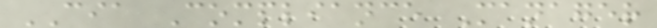CIA Compliance Manager
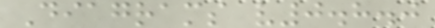Diagrams v0.8.0
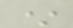*
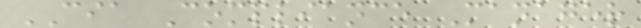CIA Compliance Manager
